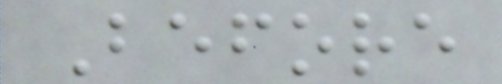Before
